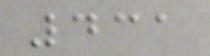431
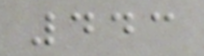443
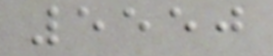5550
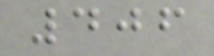406
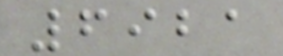6921
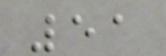51
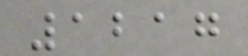1217
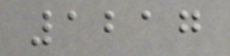1217
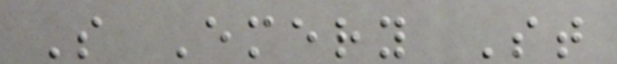S Emery St
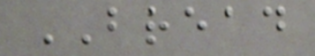BREAD
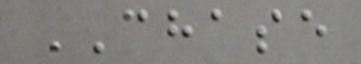CHASE
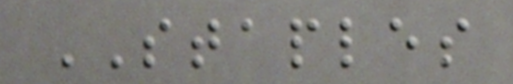STAPLES
